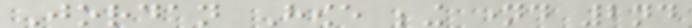Jordan Howe being named 2nd
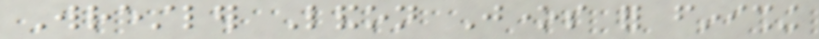Wrestler Landon Jones for finishing
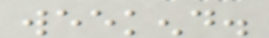weekend.
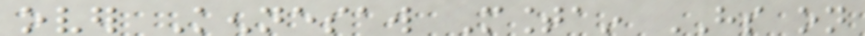over Kennesaw Mountain HS on
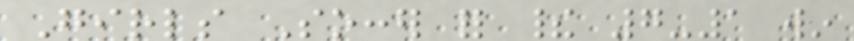Girls Soccer for their 7-1 win
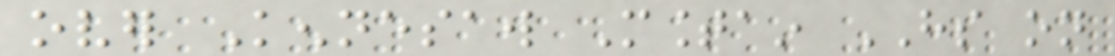over Kennesaw Mountain HS on
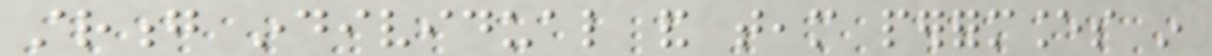strong individual and team performances in
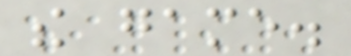the game.
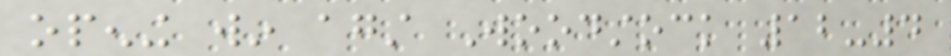opening win against Woodstock 12-4
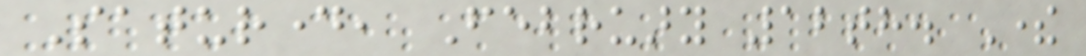Saturday, February 12th. There
